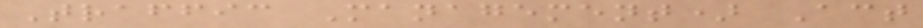Traffic Management) Act
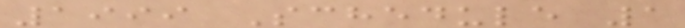1999 Schedule 1
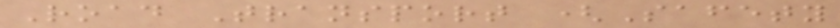Road Transport (Safety
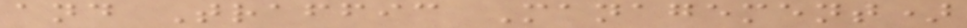and Traffic Management)
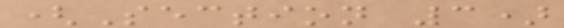(Section 3)
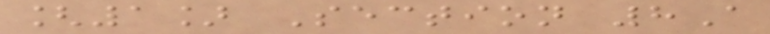[1] Section 8A
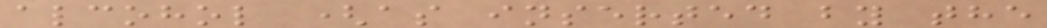alcohol (as inserted by the
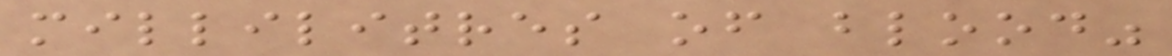millilitres of blood"
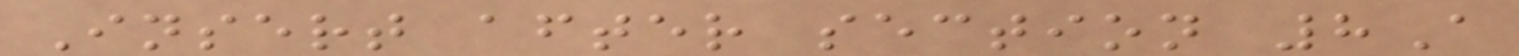Insert after section 8A
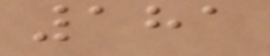181
